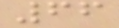66
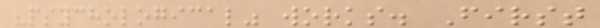"psychological" works. First
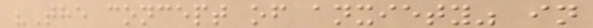"The concept of anxiety" in
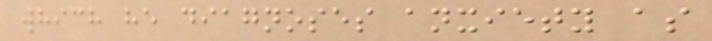which he diagnoses anxiety as
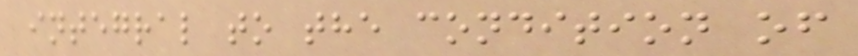integral to the condition of
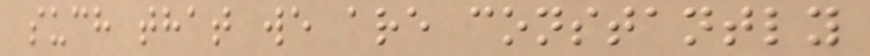such that we are constantly
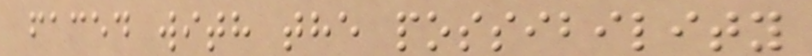faced with the possibility
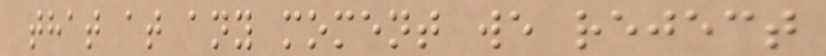that at any moment we reject
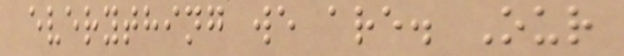everything we are. Our
